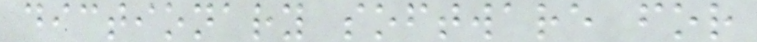dictionary software for
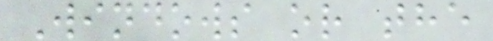Windows or the
